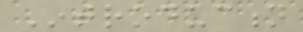Introduction
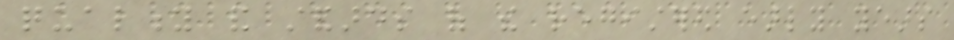quality and standards of the registered early years
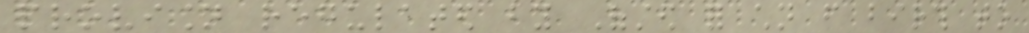provision regulated by Ofsted for children from birth to
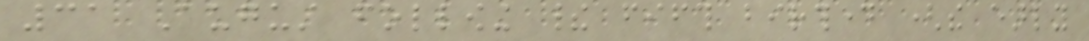31 August following their fifth birthday (the early
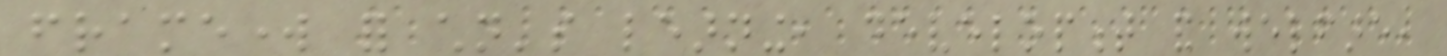framework for children's learning, development and welfare,
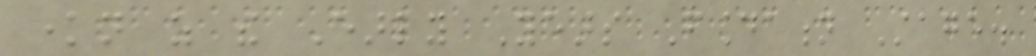known as the Early Years Foundation Stage.
